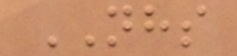NHS
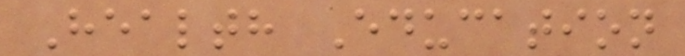Health Education
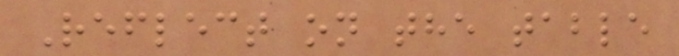Reflect on the table
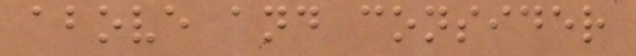above and consider
